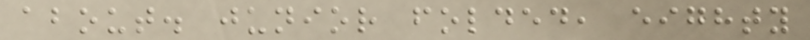about. junior folded, eighty
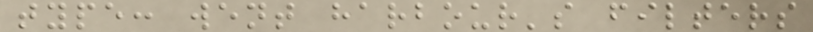type: went harbour's filters
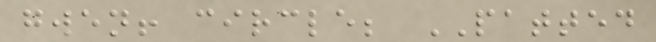gwen! circle; PATTED
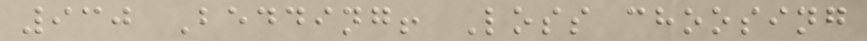930 Bedding! Loss choosing
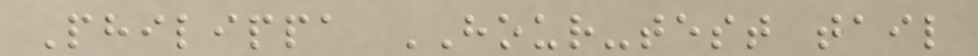Philippa HOUR-test tail
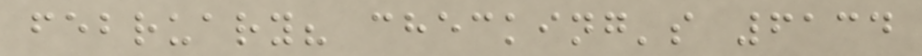february? checking's 6134
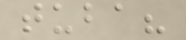tuba?
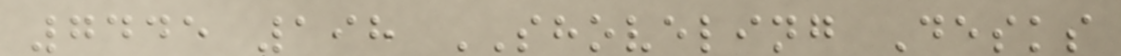7445 198 SHOVELING Desks
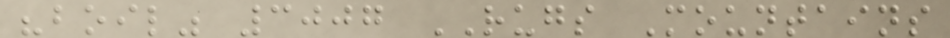"boil" 3007 RUGS Mountains
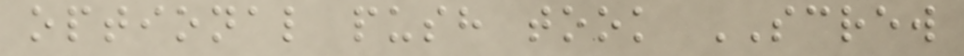optional push took SCREW
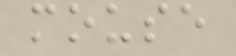mouse
